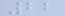22
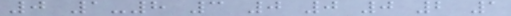0 1-8 3 0 0 0 2 1
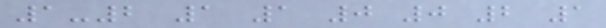1-2 1 1 0 0 2 1
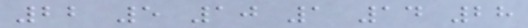22 5 10 1 14 28
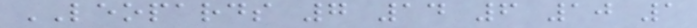LEOPARDS 7 14 6 10 1
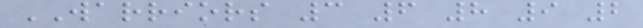WARRIORS 3 6 8 9 2
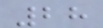28
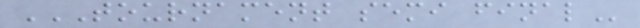TOURNAMENT SEMI FINAL
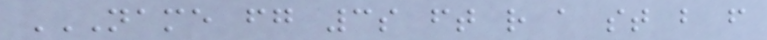NAME FG 3S FT R A ST B F
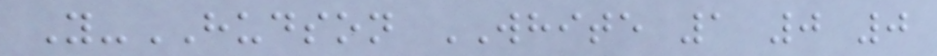Y-HUDSON WHITE 1 0 0
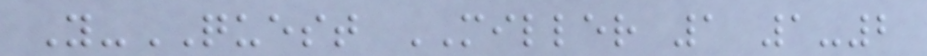Y-QUEST MILLER 1 1-2
